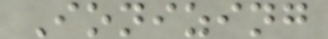Ionizing
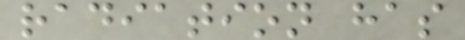radiation has
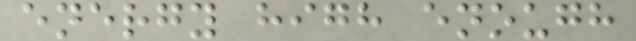energy high enough
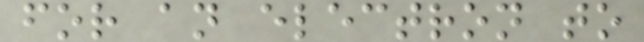for an electron to
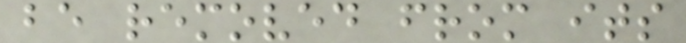be removed from its
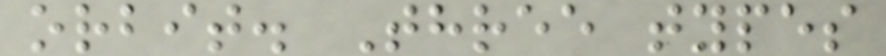orbit. Three types
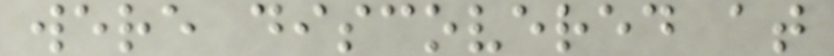were discovered at
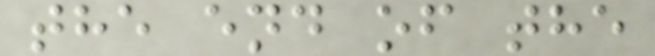the end of the
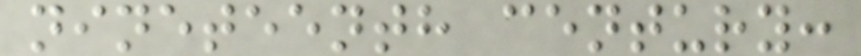nineteenth century:
